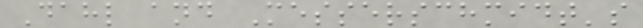Dahl and Messerschmidt's
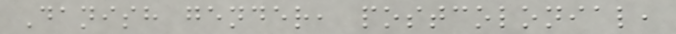Danish gender, postcolonial,
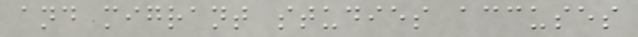and migrant studies accuses
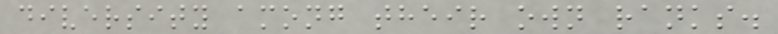diversity among their own ranks.
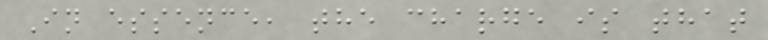In essence, the charge is that
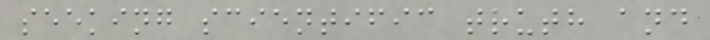seeking scientific truth and
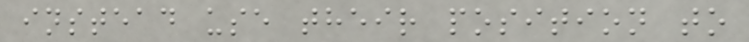instead use their position to
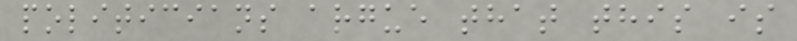politicians argue that this is
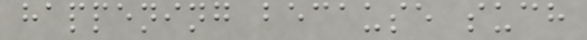happening because such
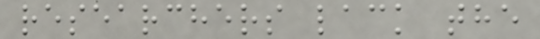researchers lack the
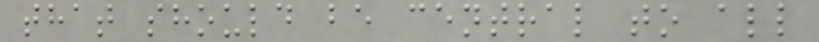that should be central to all
